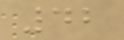42
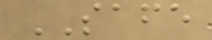SAFE
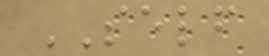SELF
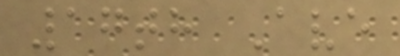17th Ave
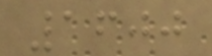1600
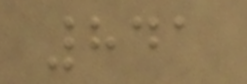841
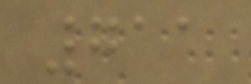711
